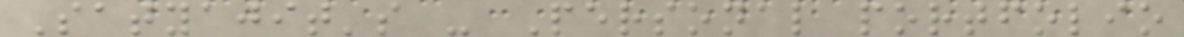Satyajit's - Personal portfolio
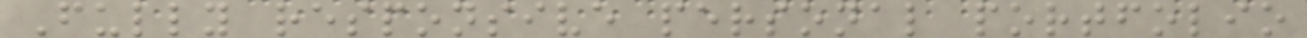Fully responsive personal portfolio
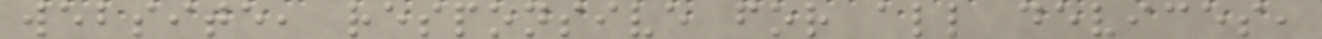website, responsive for all devices,
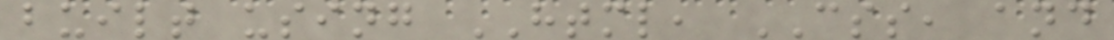built using HTML, CSS, and
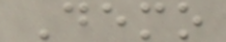Demo
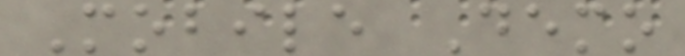Mobile Demo
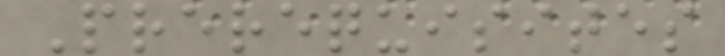Prerequisites
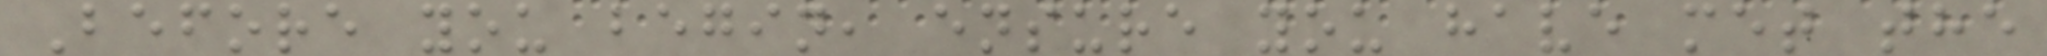Before you begin, ensure you have met the
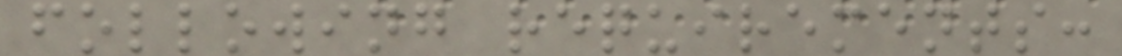following requirements:
